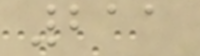211
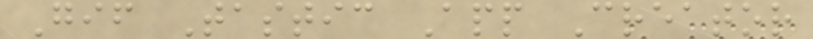Gif Tastic App Creator
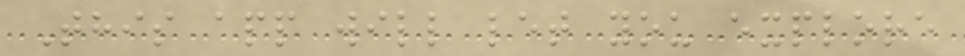This app will let you explore
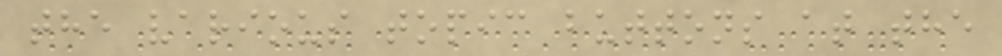the various topic buttons at the
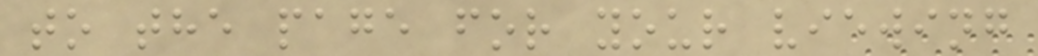to the page for your viewing
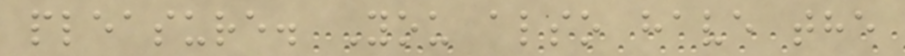pleasure. You also have the
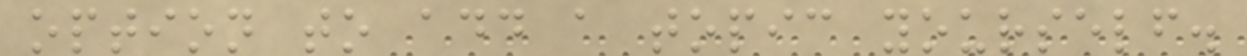option to add a topic yourself.
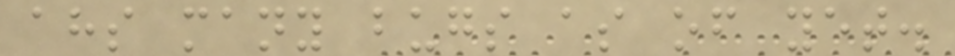ahs many bugs as of yet.
